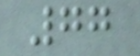77
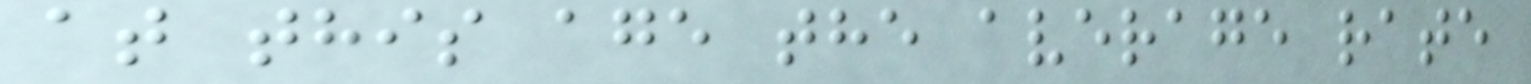at this age the average rate
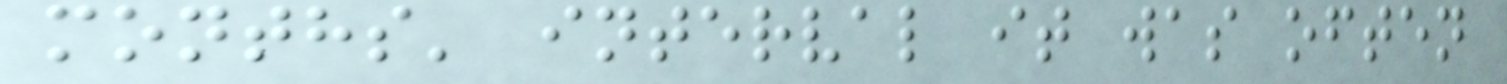months' interval it was often
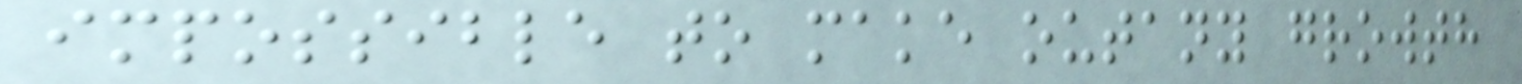impossible to make outany growth
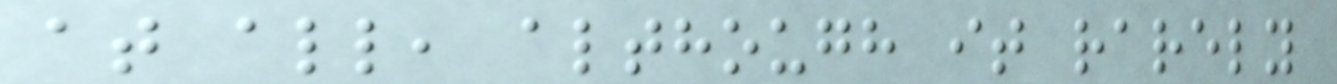at all, although it rarely
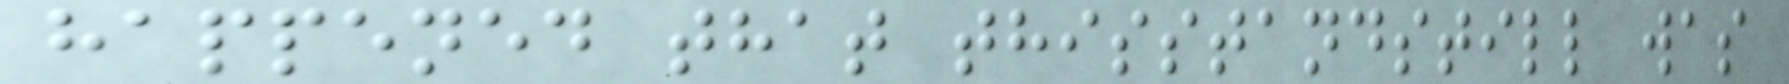happened that thisstandstill was
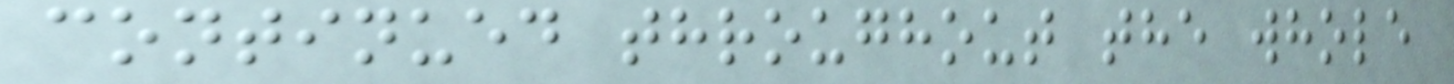continued throughout the whole
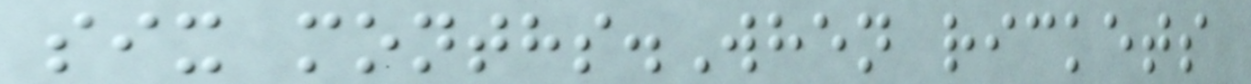six months.When rickets
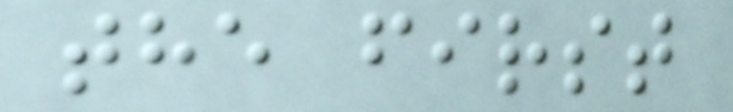the first
